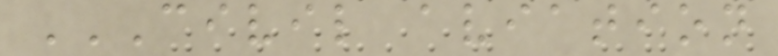CIVIL AVIATION
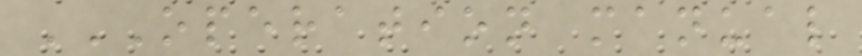OPERATION MANUAL
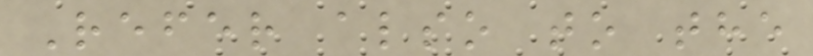Refer also to the
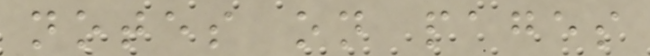notes on pages
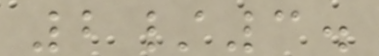2/3.
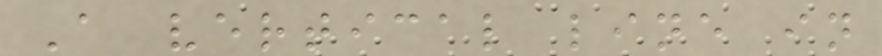A vertical line in
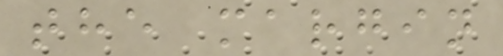the margin
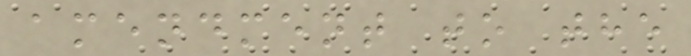amendment to the
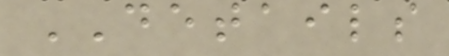DETAILS
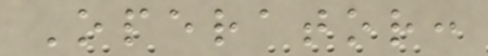Operator:
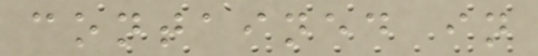contained in
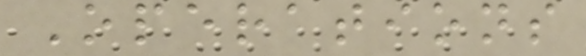Operations
